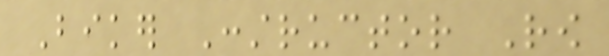Biker Constructor Row
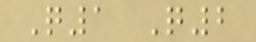Q1 Q2
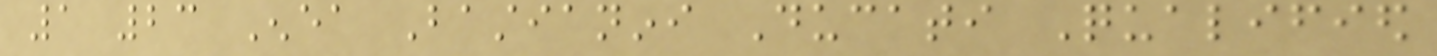1 23 Enea Bastianini Ducati Qualified
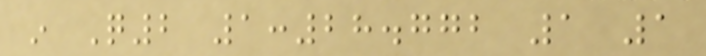in Q2 1:28.772 1 1
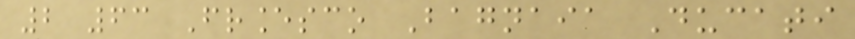2 63 Francesco Bagnaia Ducati
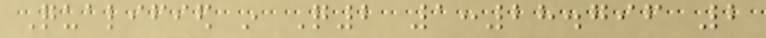Qualified in Q2 1:28.796 2
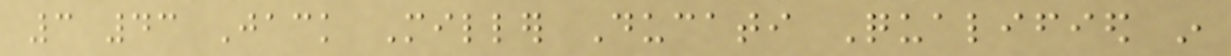3 43 Jack Miller Ducati Qualified in
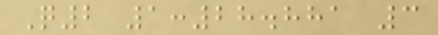Q2 1:28.881 3
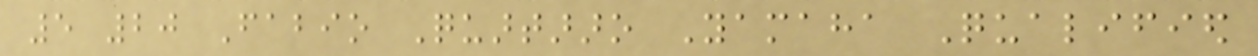5 20 Fabio Quartararo Yamaha Qualified
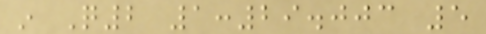in Q2 1:29.003 5
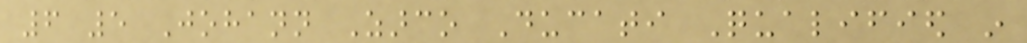6 5 Johann Zarco Ducati Qualified in
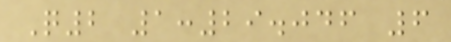Q2 1:29.046 6
